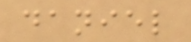daniel
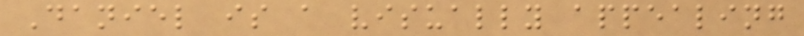Daniel is a visually appealing
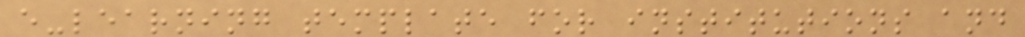e-learning template for institutions and
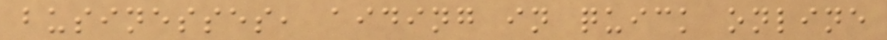businesses, aiding in quick online
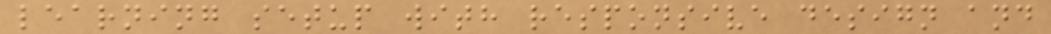learning setup with responsive design and
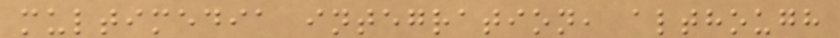multimedia integration, although
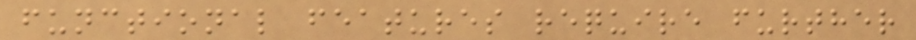functional features require further
